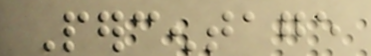Percentage
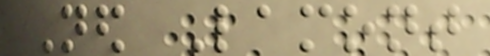Ned Lamont
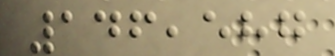146,587
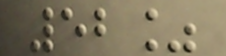52%
